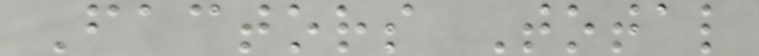Factors Total
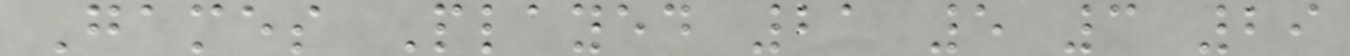Games Played 21 5 3 29
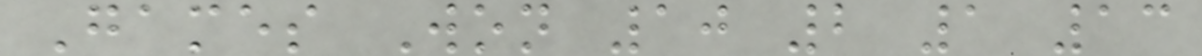Games Won 10 2 1 13
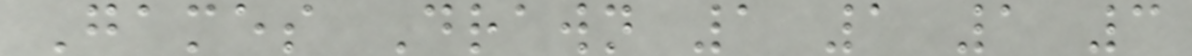Games Drawn 1 1 1 3
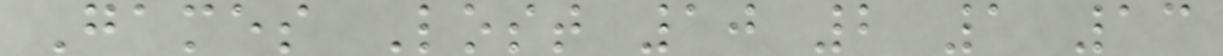Games Lost 10 2 1 13
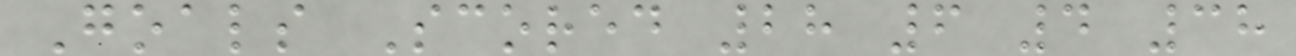Goals Scored 28 6 4 38
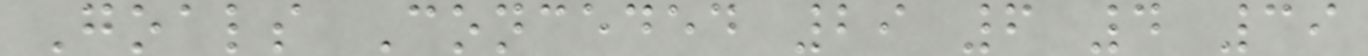Goals Conceded 29 6 4 39
